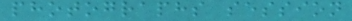photographs session
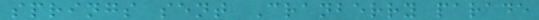springs sent Cranberry parade
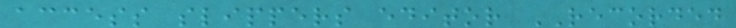access slippers editor RECORDED
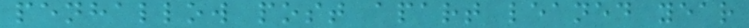penhallow post apart leaned year
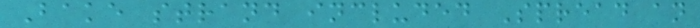Bake strand included Spread an
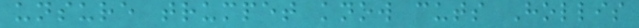unsure trumpet know cuts Hollis
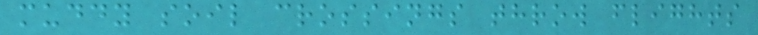muddy soil crossings throw flights
